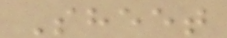Sheet
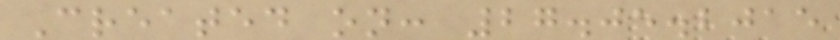Created on: 27.05.2015
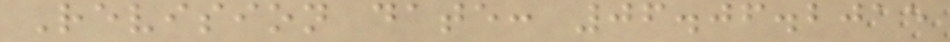Revision date: 06.06.2015
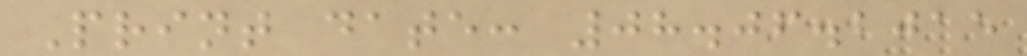Print date: 08.06.2015
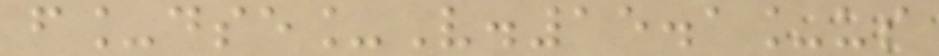f_dse_V.15.1_us
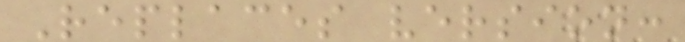Replaces version:
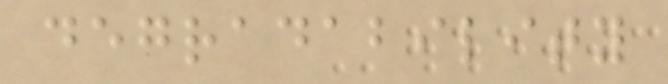degradability
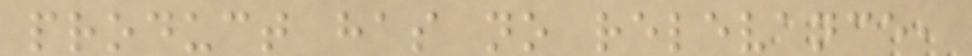product has no relevance,
